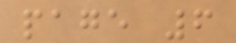page 6
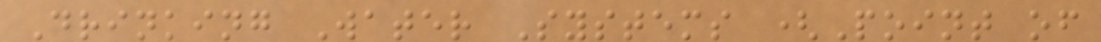Drinking Water Systems (Point of
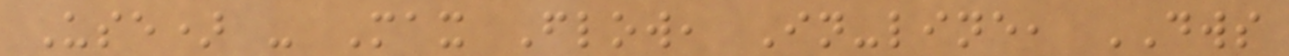Use) - Max Flow, In-line, DWS
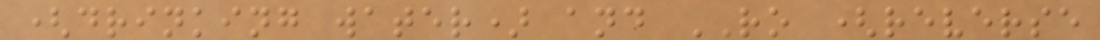(drinking water) and RO (reverse
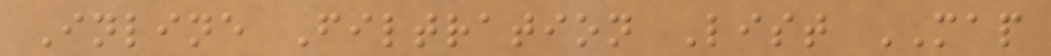Inline Filtration List MAP
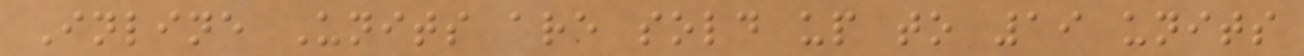Inline Units are sold up to 19 units
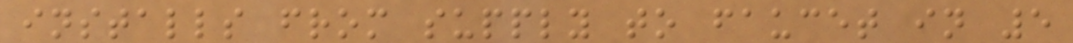installs from supply to faucet in 5
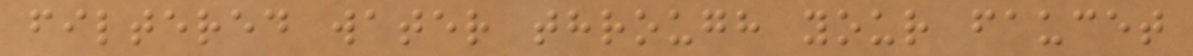filtered water through your faucet
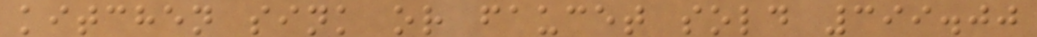kitchen sink or faucet sold 399.00
